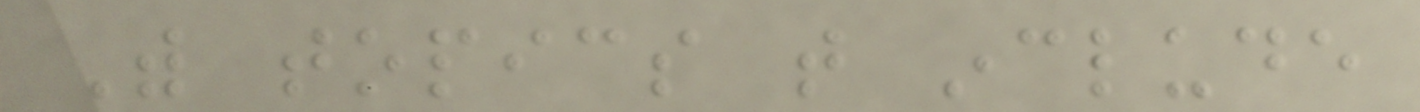With topics that include
